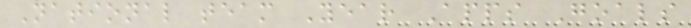National team Year Apps Goals
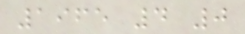1965 4 0
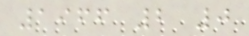1966 2 0
